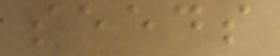seeds
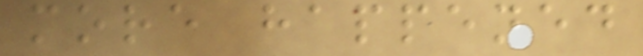more happened
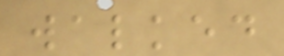walked
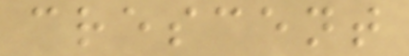crescent
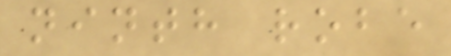ninth robe
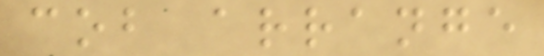cob arrange
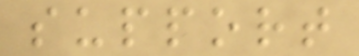support
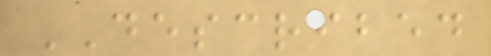DESCRIBED
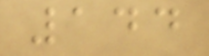144
